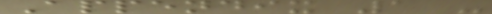Appendix 1 -
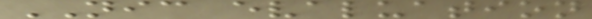NIC evaluation
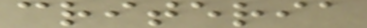criteria
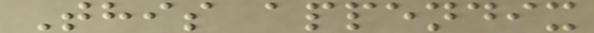This appendix
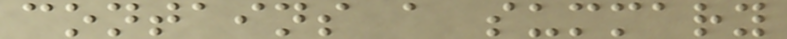contains a summary
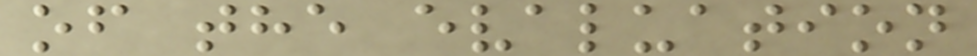of the evaluation
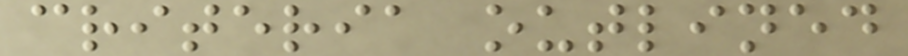criteria outlined
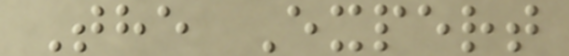The Expert
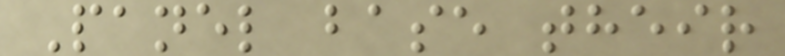Panel base their
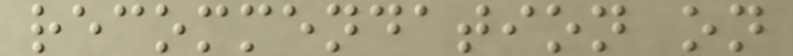recommendation on
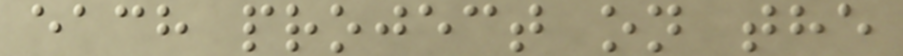each project on the
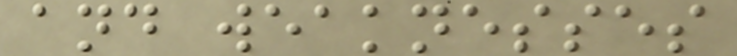and weaknesses
